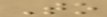To
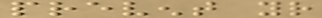prevent your
